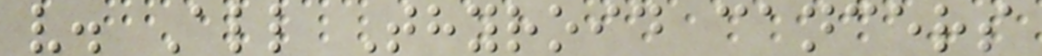v. All Thyroid cancers
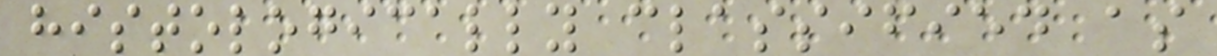histologically classified as
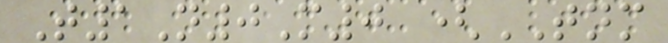T1N0M0 (TNM
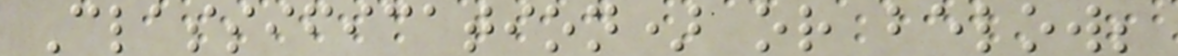Classification) or below;
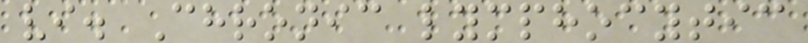vi. Chronic lymphocytic
